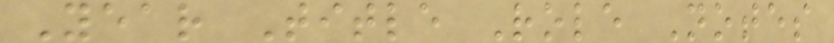Year Title Role Notes
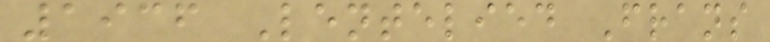1936 Lentelied Frans
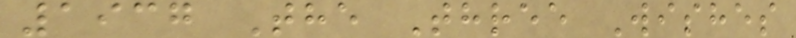1937 The Three Wishes
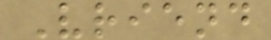Vriend
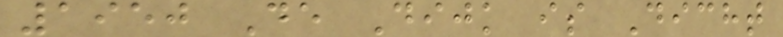1950 De Dijk is Dicht
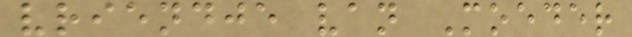vriendje van Moeder
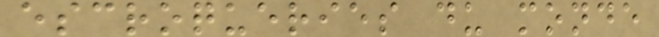escroqueries du monde
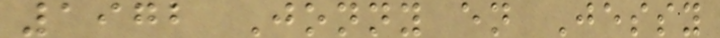1972 Jonny en Jessy
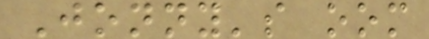Jonny's oom
